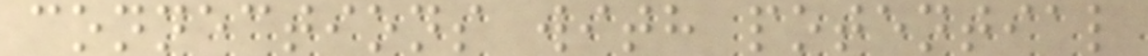connections with potential
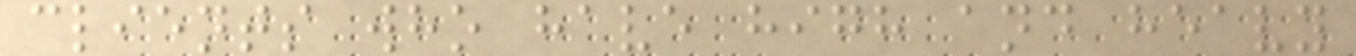clients who have high and heavy
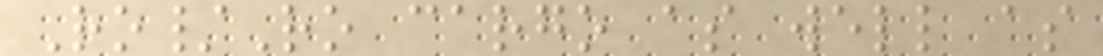Ro/Ro cargo as well as
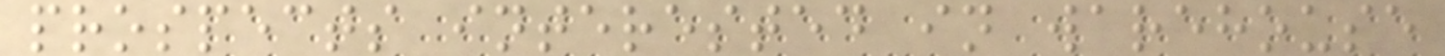prospects interested in warehouse
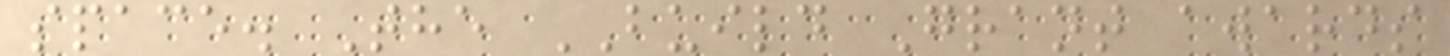space. The BUILD Grant awards
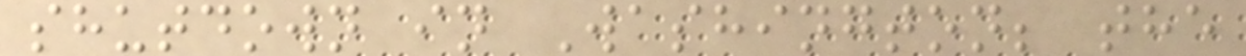shutdown in Washington; the
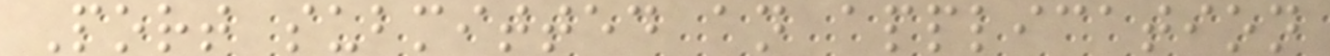Port submitted an application
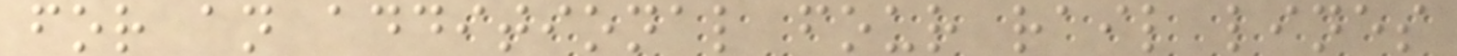for an additional four rail lines
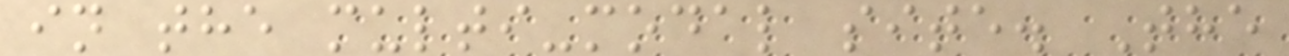in the multi-modal site. The
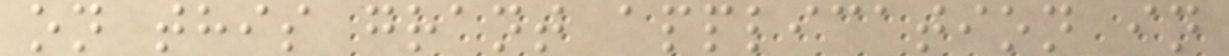on this grant application in
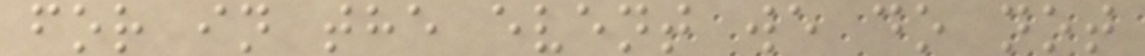for in the event we do not
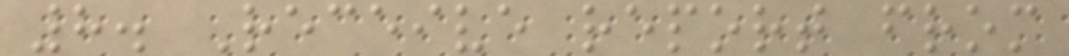8. Receive report from
